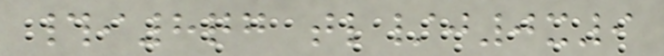#i8qg tl/j0x9
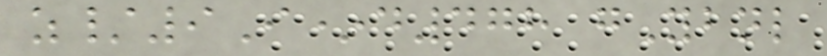z/9I*d478 gYbnl
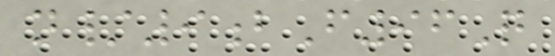n/9bF96Q
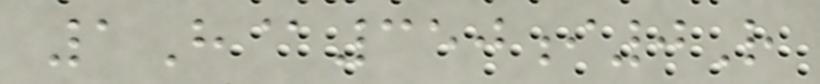1H@350i0R
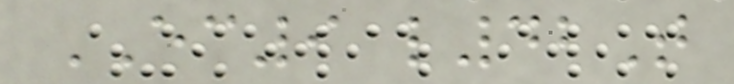EC9 l42T
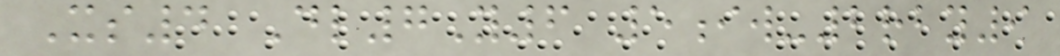Xs4 Dl7Y6 5iw-2rby9
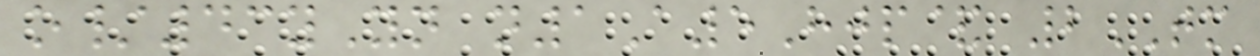o/43yYn n1A5Hjp& 2TM
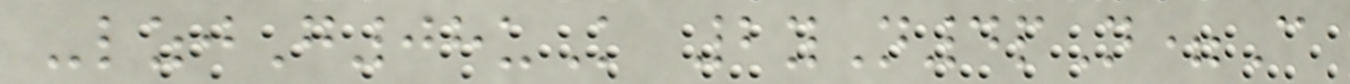-lzjG08uK 2yN4pN=C
